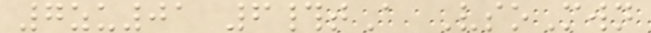7zu01 6#tA VsoMwn
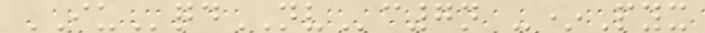IUqdNVc7n -*Pyx
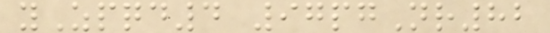yZpqd4 97pgNr82
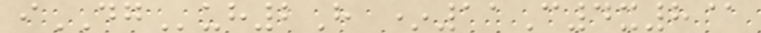iDGuh2H *11C4x8@
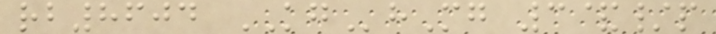rb8604 KGhMg 3&/p
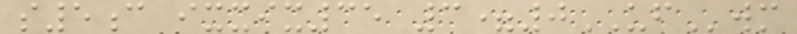s5c ixxix35 3=0UFwm
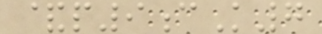&p9cK7
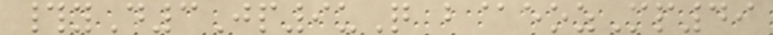#yD3Jp9uQ b@eozMp49
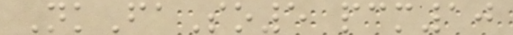NkFaSo5 pcm10
